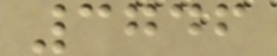3746
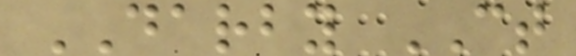DARBY CT
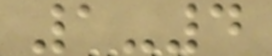1-4
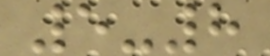5-8
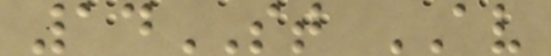14ST AV
